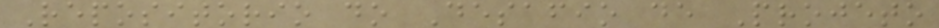Repositorio do Desafio de Projeto
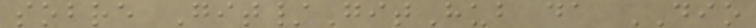sobre Git/GitHub da DIO
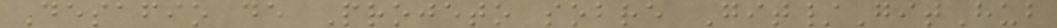Desafio de Projeto sobre Git/GitHub
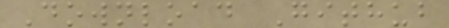Download Github
